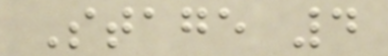Stage 4
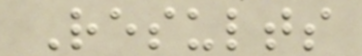Results
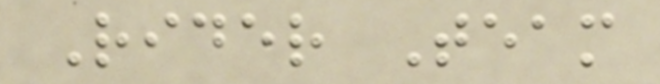Rider Team
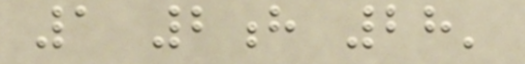1 2h 28'
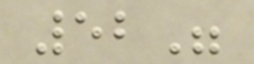52"
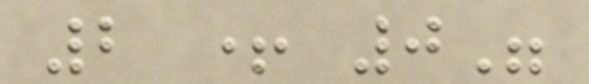2 + 0"
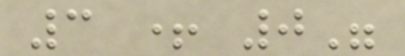3 + 0"
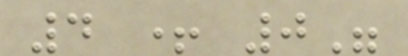4 + 0"
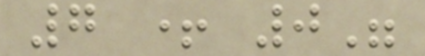7 + 0"
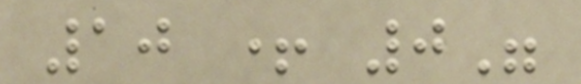10 + 0"
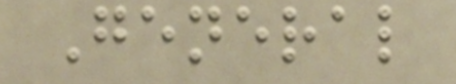General
